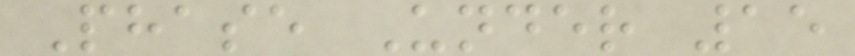Phase Under 15
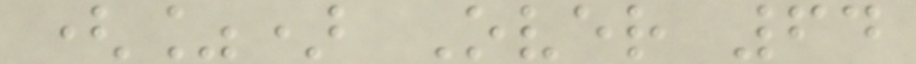(%) Over 64
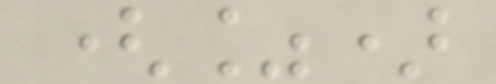(%)
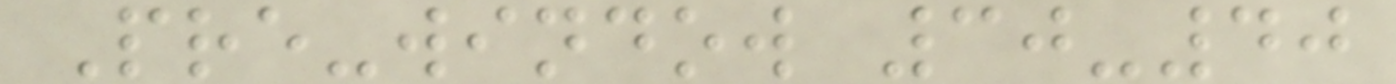Pre-window 30-40
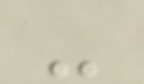-
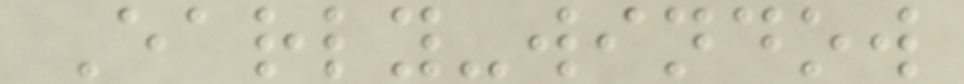Early-window
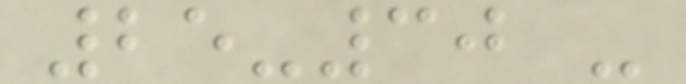25-30 -
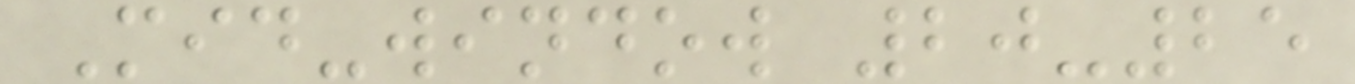Mid-window 20-25
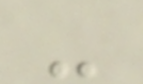-
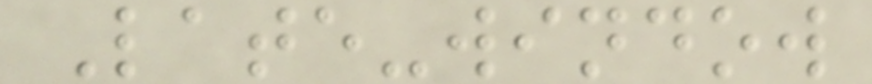Late-window
